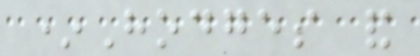*Hodges and
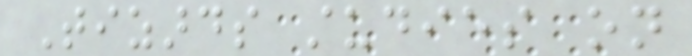Tizards studies on
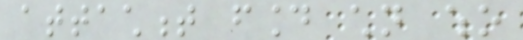attachment found children who
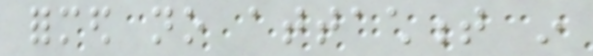formed no attachment in
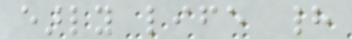early life had
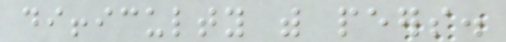difficulty with peers.
